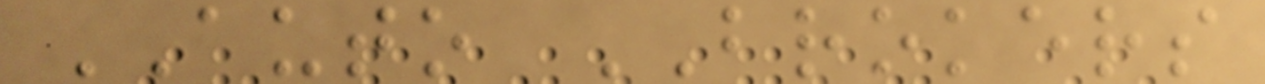AUTO BROKERS
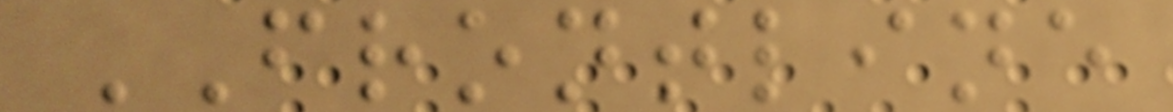FRONTLINE
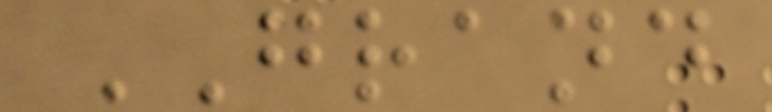GRAND
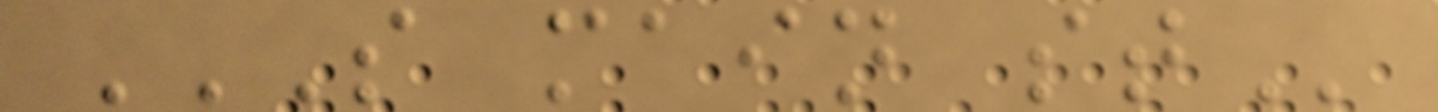S MAIN ST
